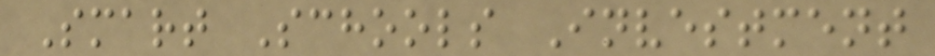Smart Schools Investment
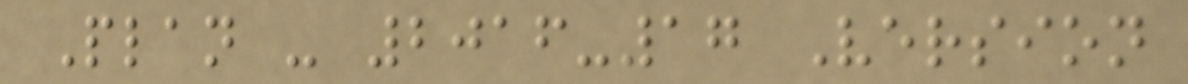Plan - 2016-17 Version
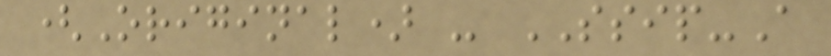(Original) - SSIP-A
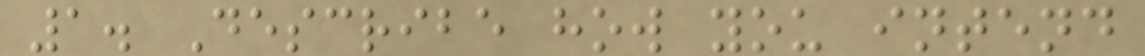1. Describe how you intend
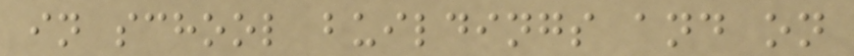in school buildings and on
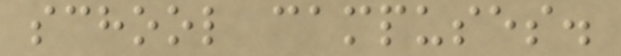school campuses.
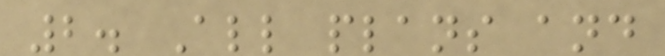2. All plans and
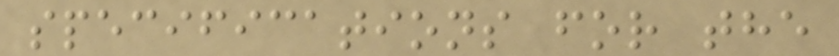specifications for the
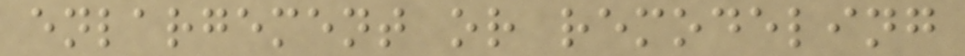enlargement or remodeling
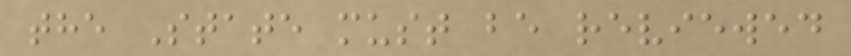the State must be reviewed
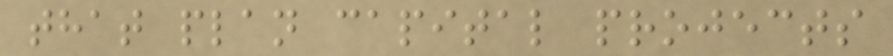that plan capital projects
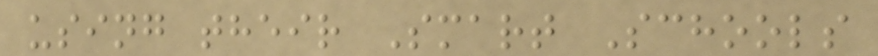using their Smart Schools
